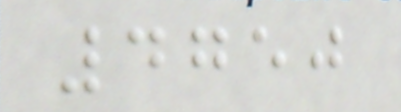4750
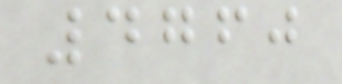4760
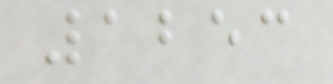1253
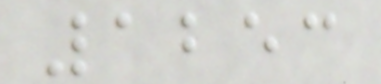1253
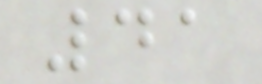41
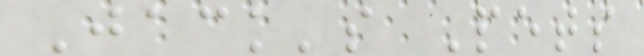Jack's Pets
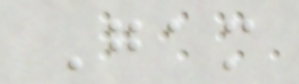Gam
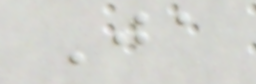Ja
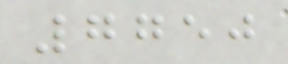7750
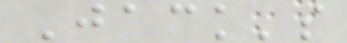Jack's
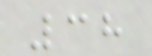38
